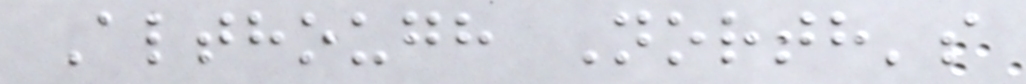Although North's
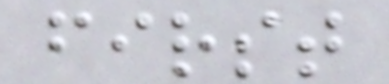first
